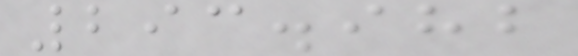293.982
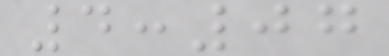4:07
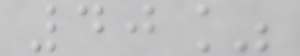40%
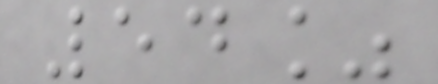54%
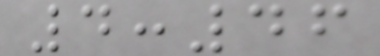4:46
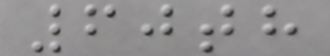60th
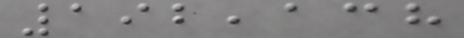192,138
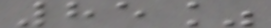85%
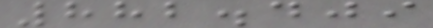882.409
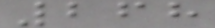268
